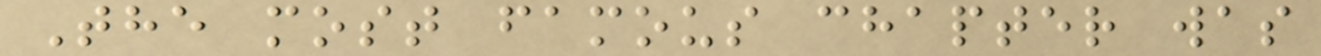The most famous chapter was
